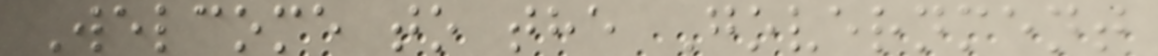Welcome to the Government
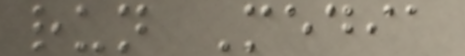run Media
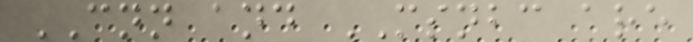CNN and MSNBC are
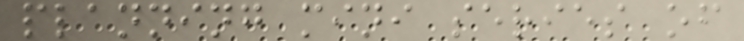planning mini series of
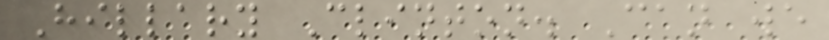Hillary Clinton. Can we
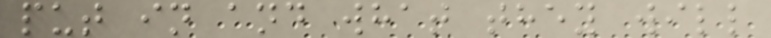put in and what they will
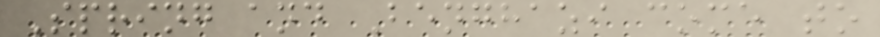Spring and Benghazi come to
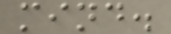mind.
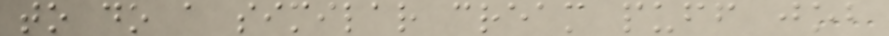to do a similar cream puff job
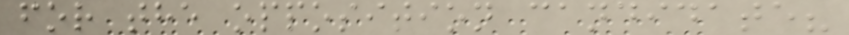for the opposition candidate?
